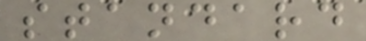standard
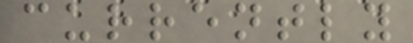currently
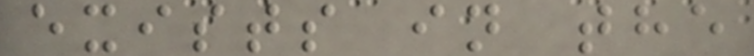exists in the
